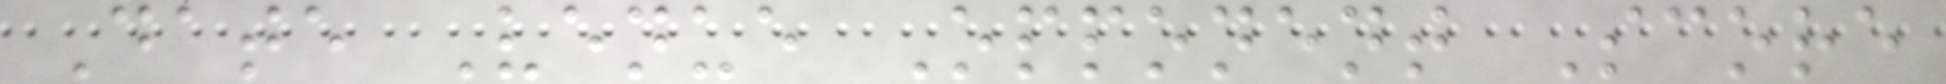Date Venue Opponent Score
